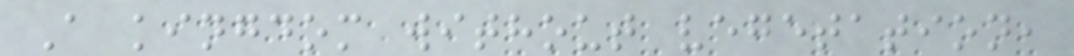A kingdom without vegetation,
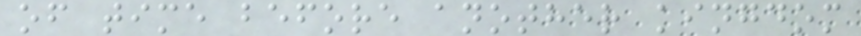of time before another kingdom
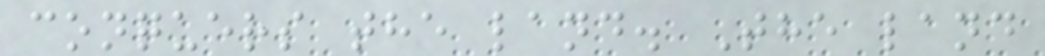conquers the land. The land
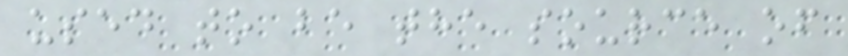used to be the source of
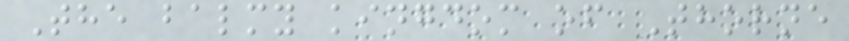The balmy kingdom of Thorne
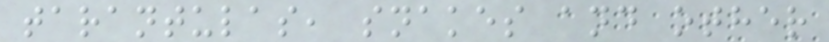tarantulas, snakes and other
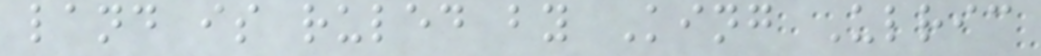land is ruled by King Ulric
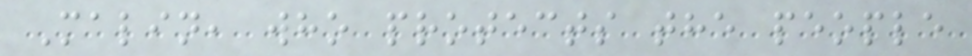Malin, who protects the people
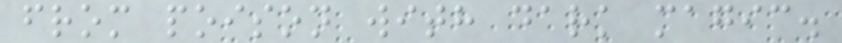from poison with dark magic.
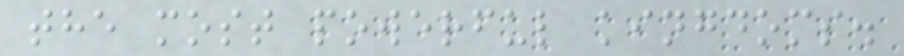the most powerful kingdoms.
